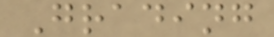Grading
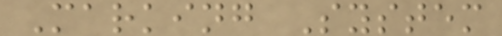Marking System
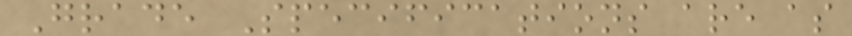Grade Specifications are as
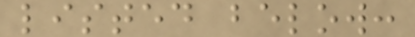listed below:
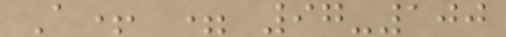A+ = 97-100
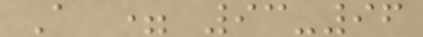A = 93-96
